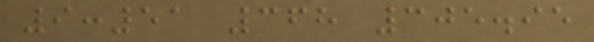9:51 368 305.95
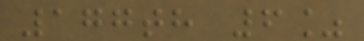177th 6%
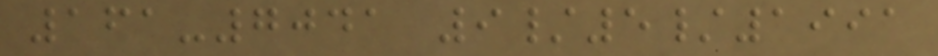161-7041 9/5/1991
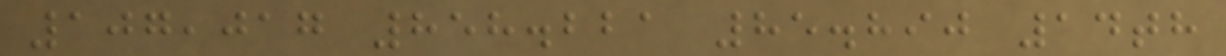107,017 858.221 85.890 14th
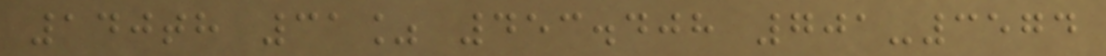140th 31% 453.408 701-3574
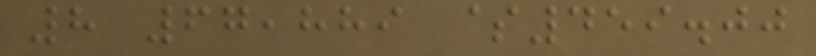8 67,889 $459.00
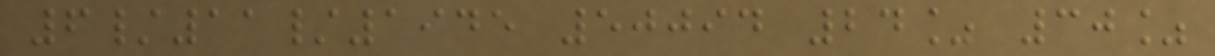6/11/1945 50094 24% 30%
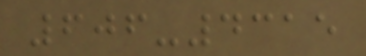606-4315
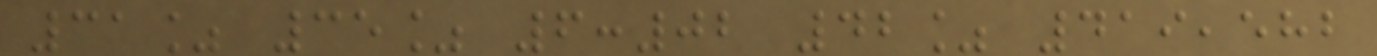31% 35% 6:02 42% 419,582
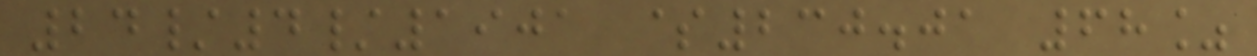24/4/1901 $230.01 68%
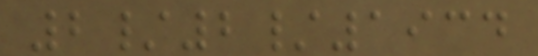2/2/1934
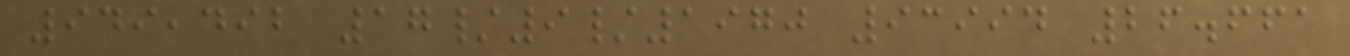949,492 17/9/1970 93994 26.661
